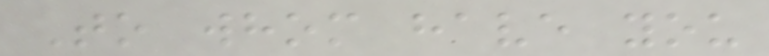To whom have you
